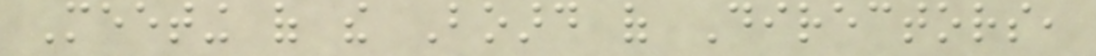Meeting of the Board of Directors,
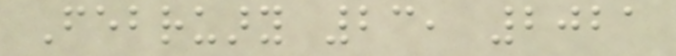February 23, 2021
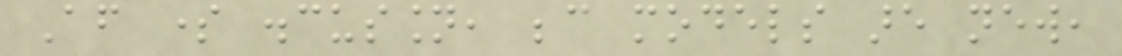After some discussion, because models are new,
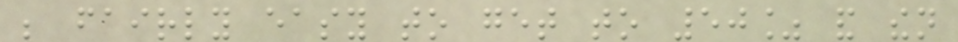be fairly easy to get to 50% and then
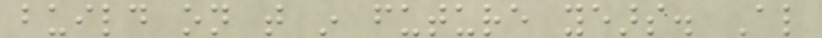build on that in future years. Also
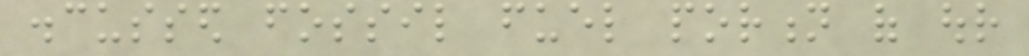discussed fossil fuel portion of our
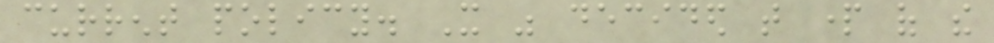current policy. It was decided that part of the
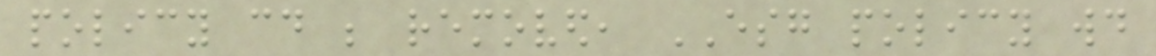policy could be removed, ESG policy would
